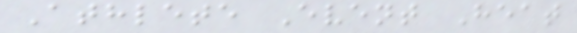Athlete Event Heat
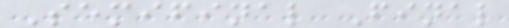Semifinal Final
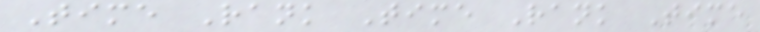Time Rank Time Rank Time
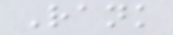Rank
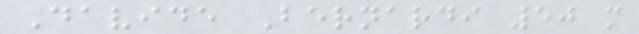Davide Bernardi 50 m
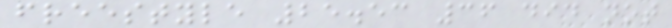freestyle 25.53 36 did not
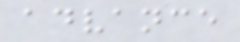advance
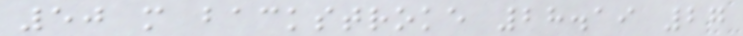50 m backstroke 28.19 27
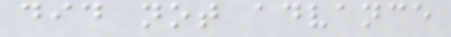did not advance
